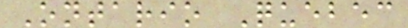Ontario Quebec
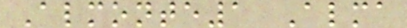Almonte1 Alma
